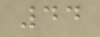44
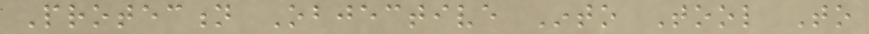Protection Objective Into Tool To
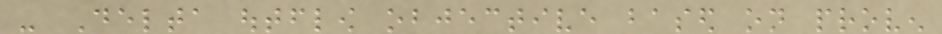- Delta outflow objective based on proven
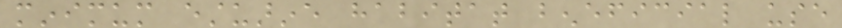minimum estuarine habitat beneficial use
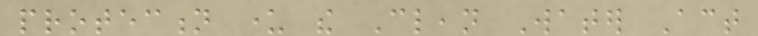protection under the Clean Water Act
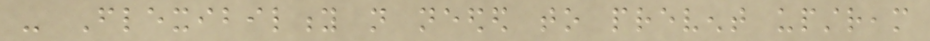- Flexibility not needed to prevent upstream
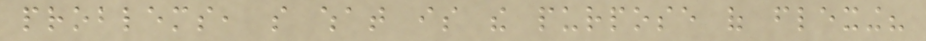problems, so what is the purpose of flexing?
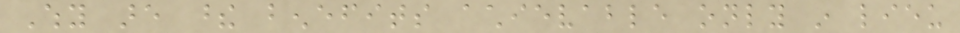Why are these benefits achievable only in lieu
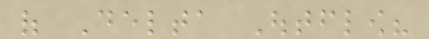of Delta Outflow?
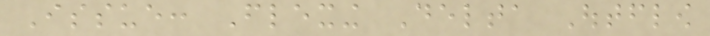Issue: Flexing Delta Outflow
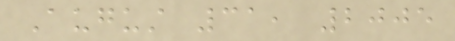August 31, 2005
